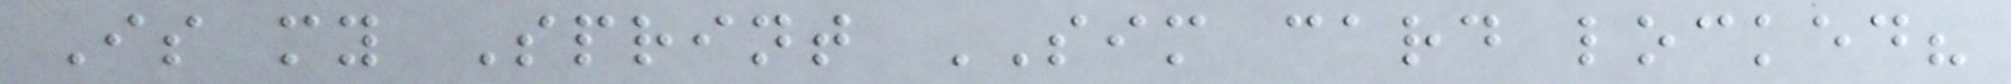Is my Sprint SIM card locked?
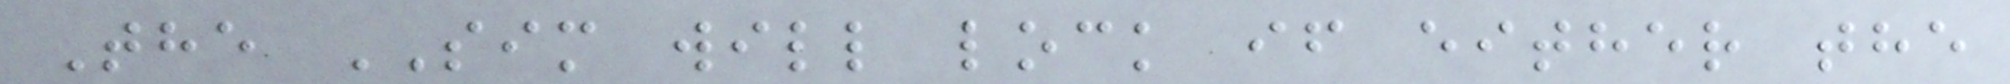The SIM will lock if either the
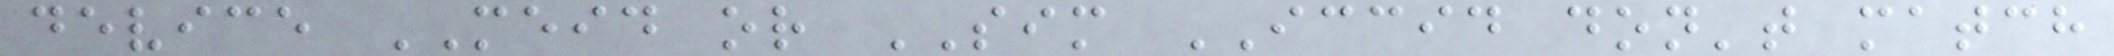device MEID or SIM ICCID don't match
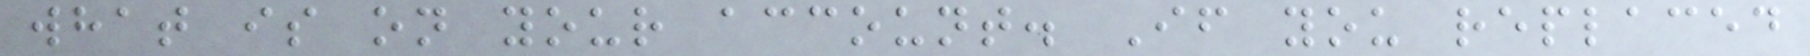what is on your account. If you replaced
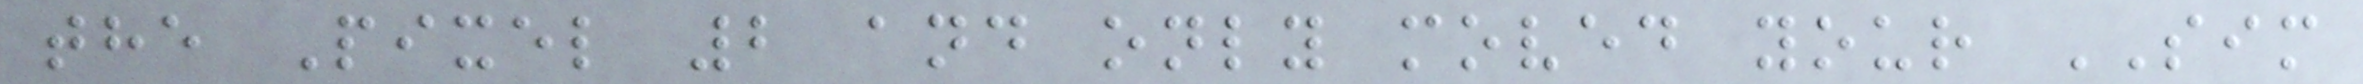the Pixel 2 and only moved your SIM
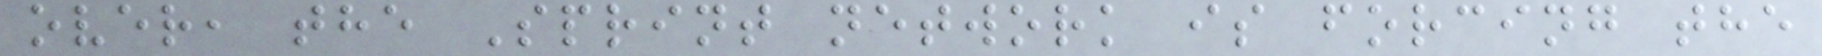over, the Sprint network is forcing the
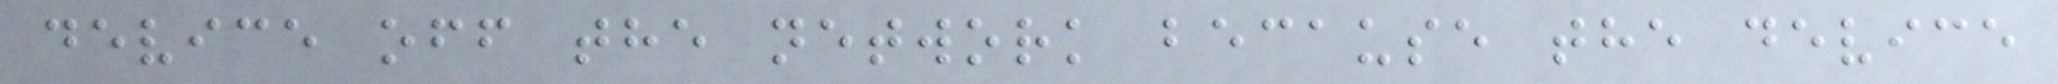device off the network because the device
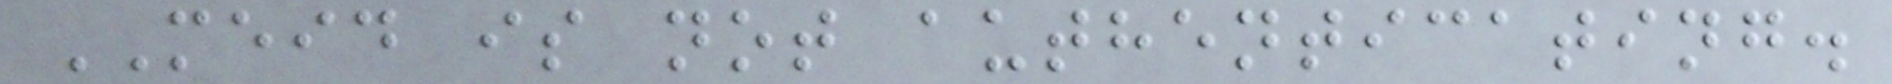MEID is not authenticating.
